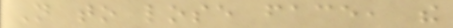Not to lose face, the
